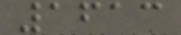1613
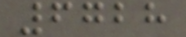6728
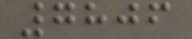7806
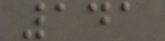141
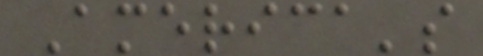America's
